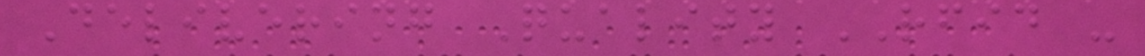Delivering Quality RFID -
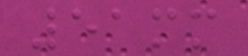51mm
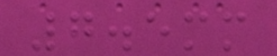7.5mm
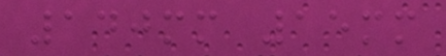140mm 15mm
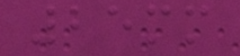25mm
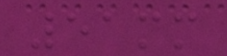51mm
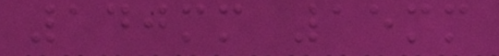140mm 15mm
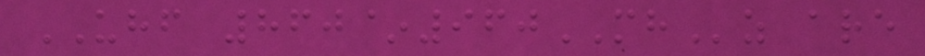UHF 860~960MHz are
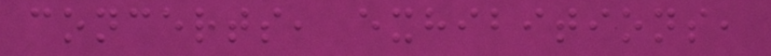concerts, exhibitions,
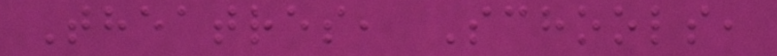Theatres, Schools,
